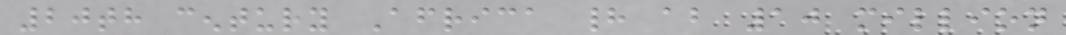20th century Africa had about 10 million
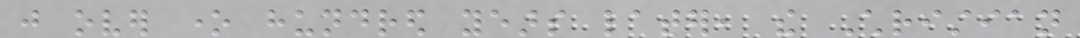just over one hundred years later, the Christian
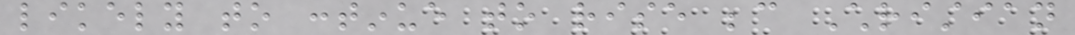likely to continue to rise because Christian
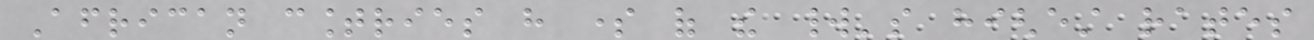African countries have some of the world's highest rates
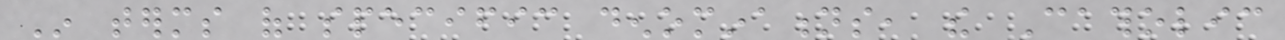In terms of specific denominations, the Catholic
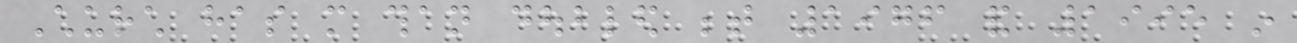Church has more than doubled between 1976 and 1995 in
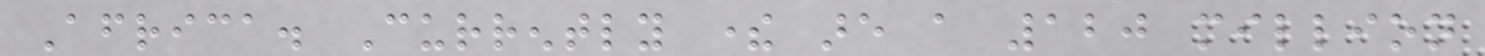Africa. Currently there are a 120 million
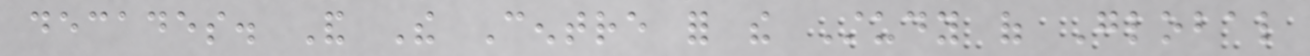decades. And The Centre for the Study of Global
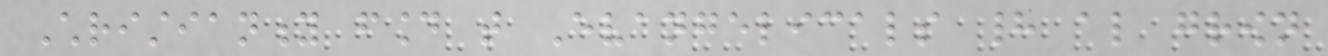Christianity found that Evangelicals had also grown
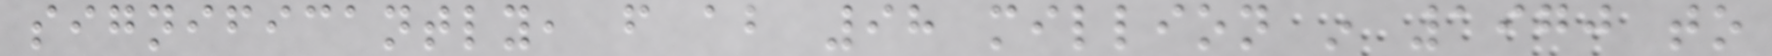significantly, from about 98 million in 1970 to
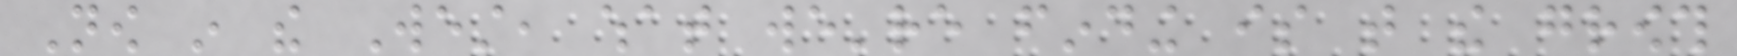Now in the West, what we're finding is that the growth
